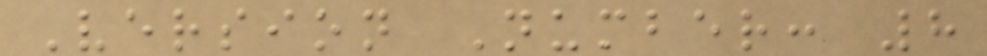Version Number: 8
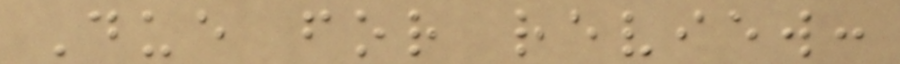Due for review:
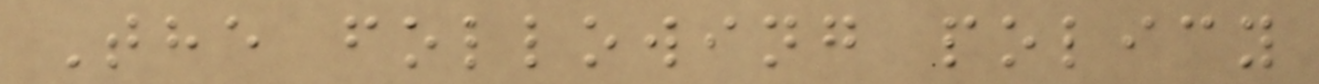The following policy
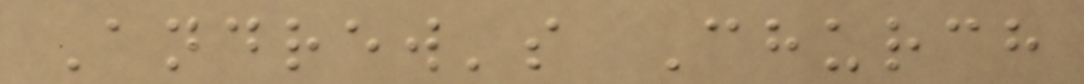Andrew's Church
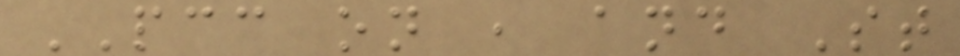PCC on , and St
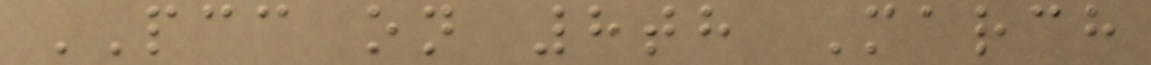PCC on 8th March
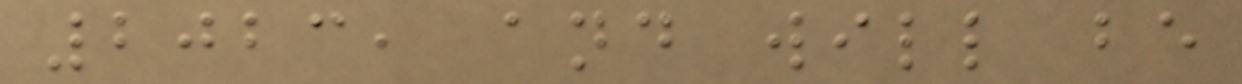2023, and will be
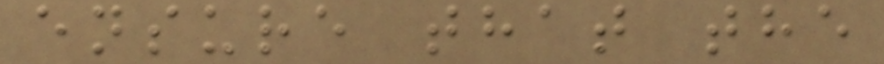ensure that the
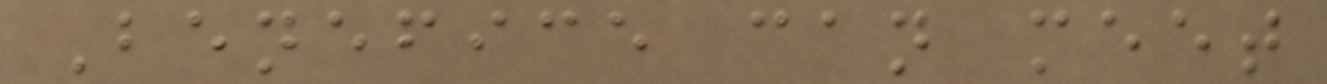Benefice can meet
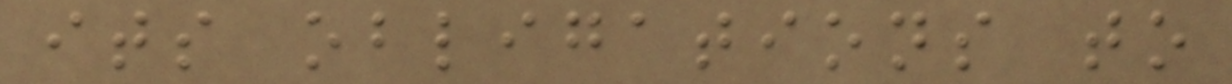its obligations to
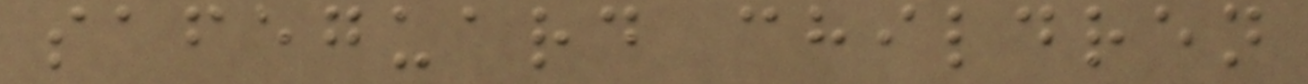safeguard children
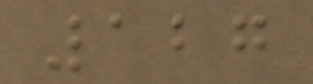127
